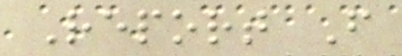Report From
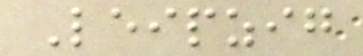Leipzig
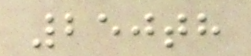250th
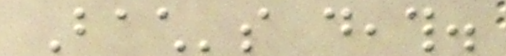Bach's death.
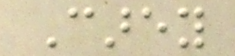Carey
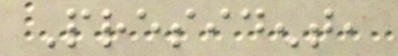President,
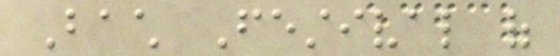Bach Festival of
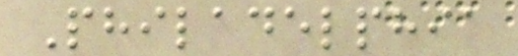Philadelphia
